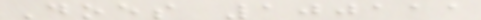Does 100111
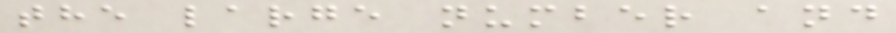the large number and
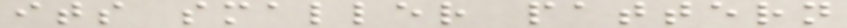its smaller pattern
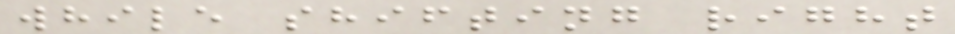while shifting right
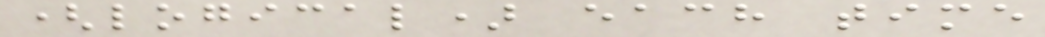(logical) each time
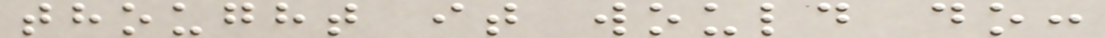thought it would do:
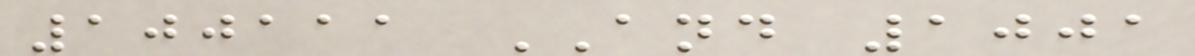100111 AND 1001
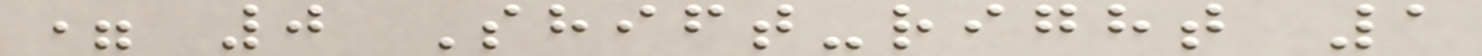= 0 Shift-right 1
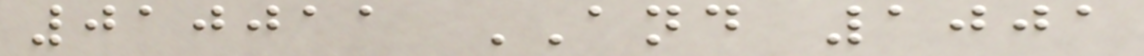010011 AND 1001
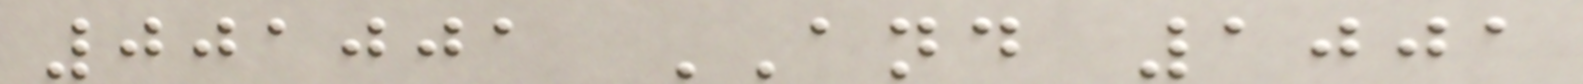001001 AND 1001
